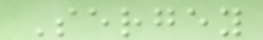Sergey
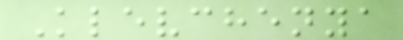Klevchenya
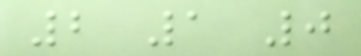2 1 0
